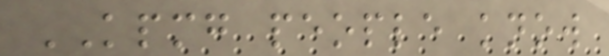KPMG people know
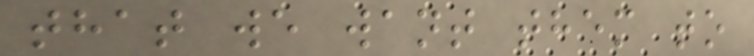that we want them to
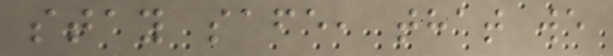stay safe, that we
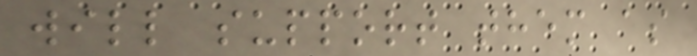will support them as
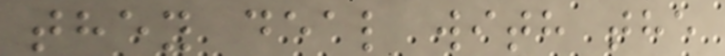they deal with the
